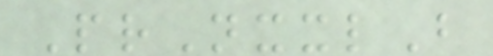PrNxxlB
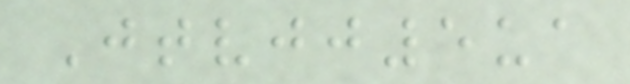Jtvjj5ua
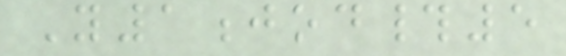Y1jod#5
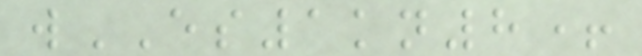wES1kn8+
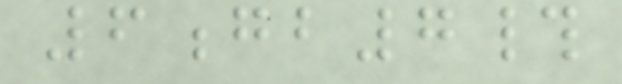6gb7#
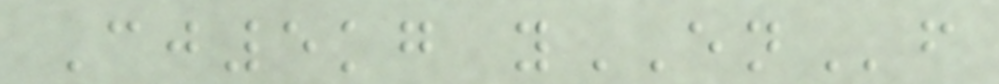Cj5kg yENf
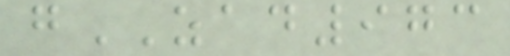gZAD973
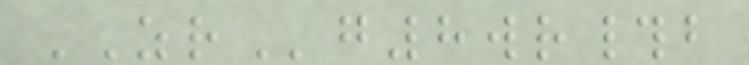ZRg8wr#b
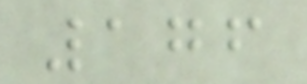176
